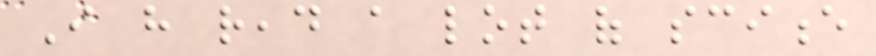I have read a lot of science
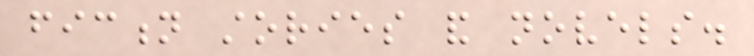fiction stories and novels.
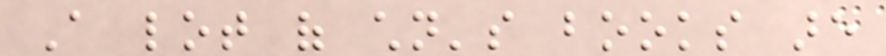A lot of children's books are
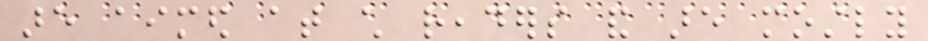are aimed at child readers and are mostly
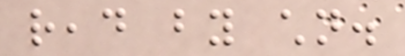read by children.
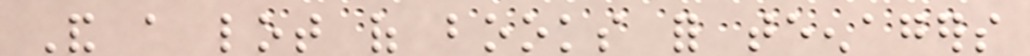And a lot of books for teenagers
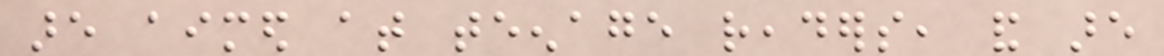are aimed at teenage readers, and are
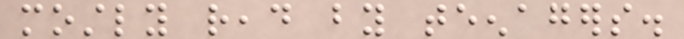mostly read by teenagers.
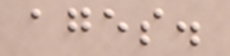ages.
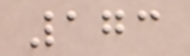173
